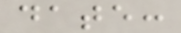date:
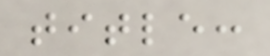title:
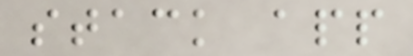stack app
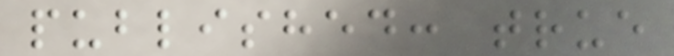published: true
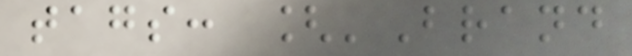tags: ['Brand
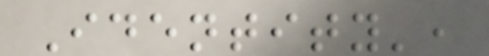Identity',
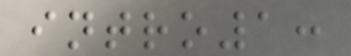intro1:
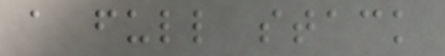a full stack
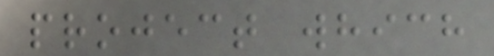project which
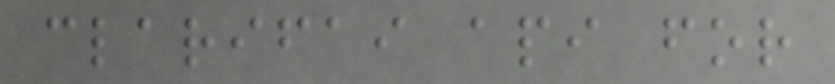clarifai api for
